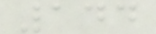144
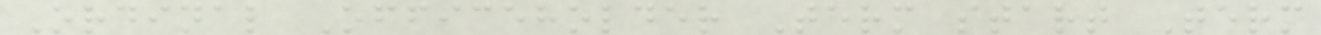Ordinal Officeholder Term start Term
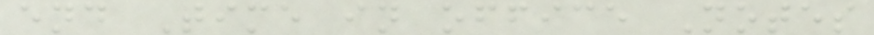end Time in office Notes
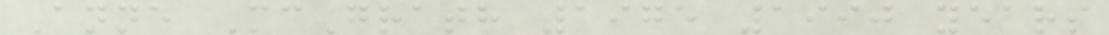Anne McGrath 1975 1990 years
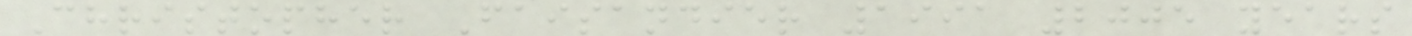Christopher Faisandier 1991 2005 years
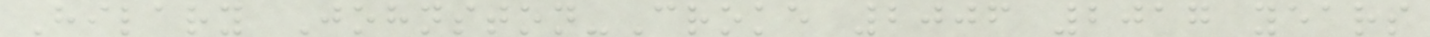Hilary Johnston-Croke 2006 2017 years
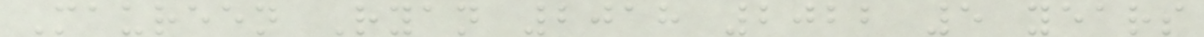Maureen Ryan 2018 2022 5 years
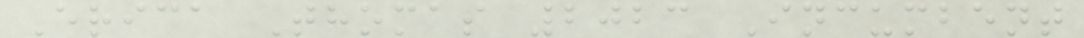Erica Thomas 2023 Incumbent
